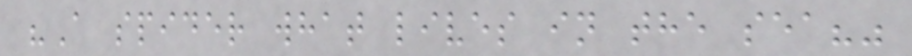"A spider what lives in the sea?"
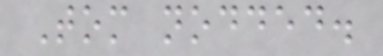Tom nodded.
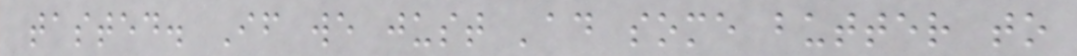tasted. If we just 'ad some butter to
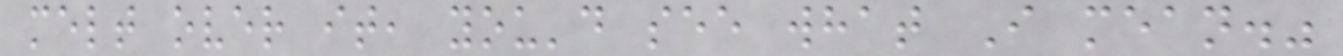melt over it, you'd see what I mean."
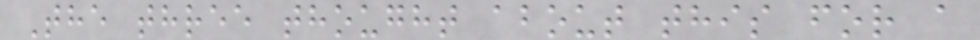The three thought about this for a
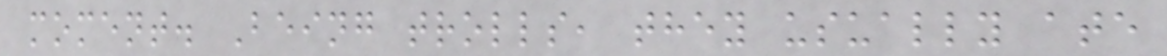moment. Being trolls, they usually ate
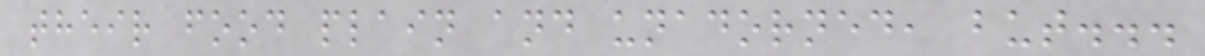their food plain and unadorned, but...
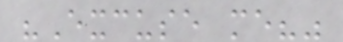"Excuse me?"
